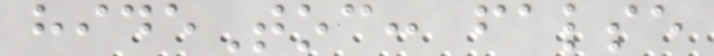hideToc: false
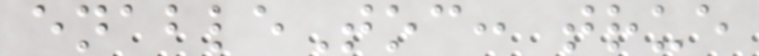enableToc: true
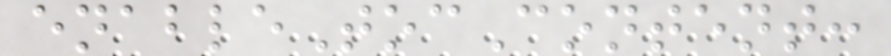enableTocContent:
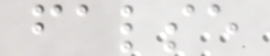false
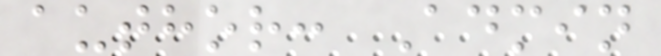author: Admin
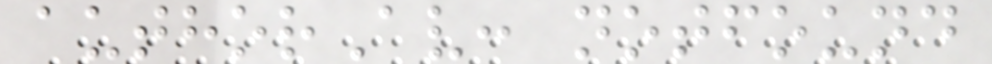authorAv: notfound
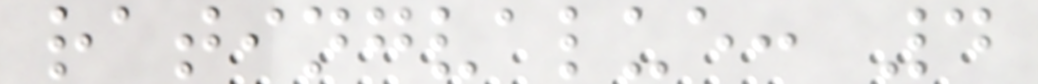ratingvalue: 4
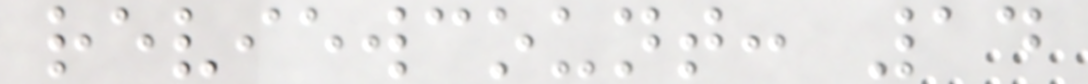reviewcount: 14
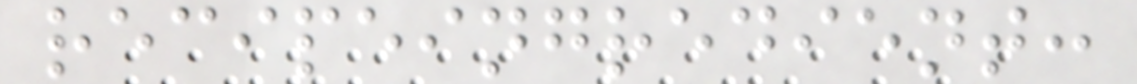recipeingredient:
